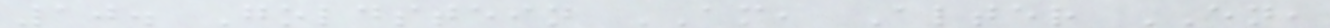10. Goldstein AM, Alter EN,
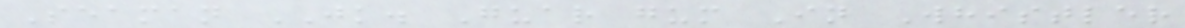Seaman JK. Guar gum In Whistler
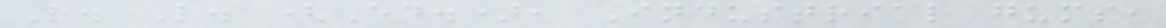R. L. (Ed.), Industrial gums,
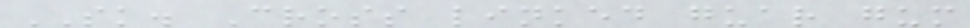SK. Cross linked guar gum
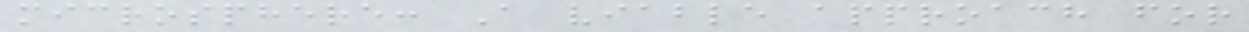microsphere: A viable approach for
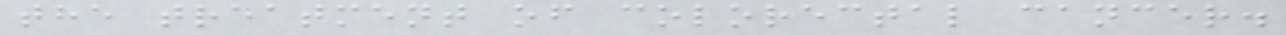the treatment of colorectal cancer.
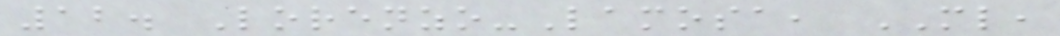12. Lorenzo-Lamosa, ML,
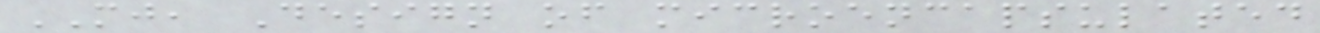MJ, Design of microencapsulated
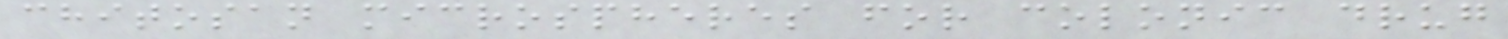chitosan microspheres for colonic drug
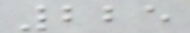225
